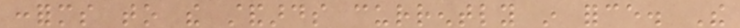conforms to the standards currently in force. The
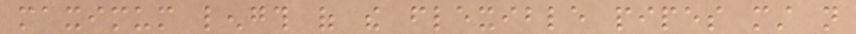maximum length of the flexible pipes must not
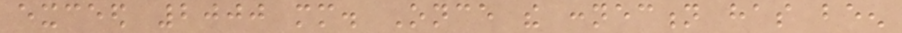exceed 2000 mm. Once the connection has been
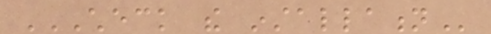CHECK THE INSTALLATION
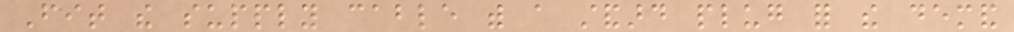Fit the supply cable with a standard plug for the demand
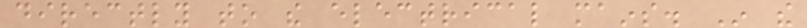directly to the electrical mains. In the
